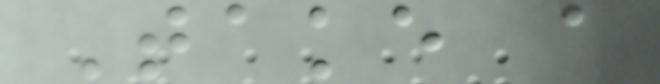Take a
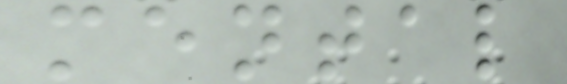mental
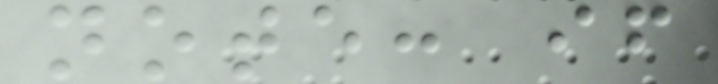note: if
